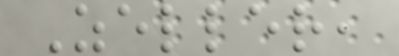Zeller,
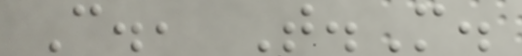C., T.M.
